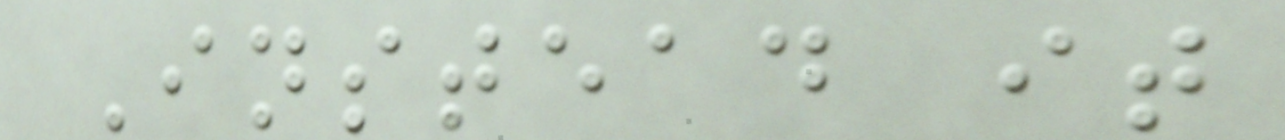Instead it
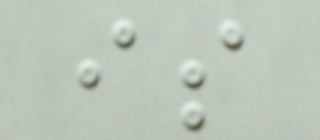is
